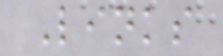Links
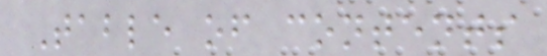Table of contents
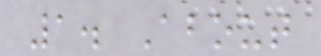1. About
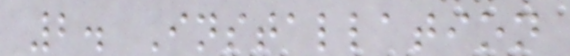2. Installation
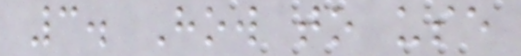3. How to use
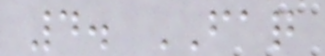4. FAQ
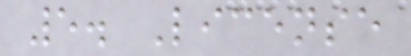5. License
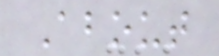About
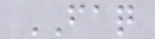FAQ
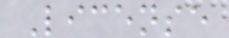License
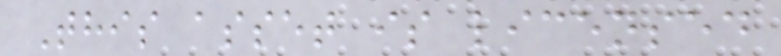This asset is licensed
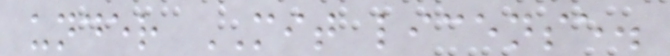under MIT license.
